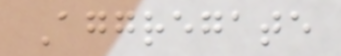Aggregate
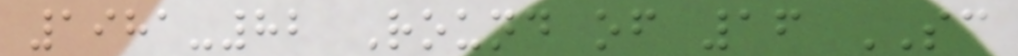1981-82 Round of 16 SC
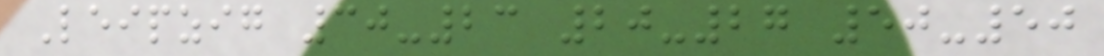Leipzig 30-23 20-27 50-50
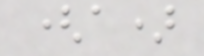(a)
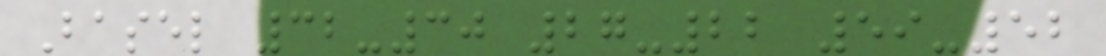Basel 32-30 27-22 59-52
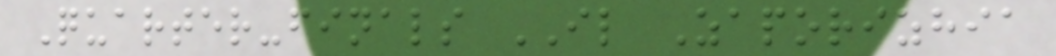Quarter-finals IL Zaporizhia
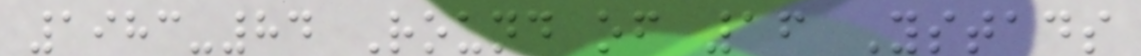1983-84 Round of 16 Ystads
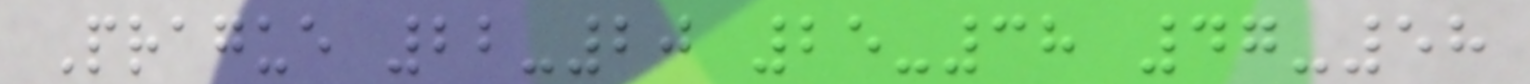Prague 22-20 25-38 47-58
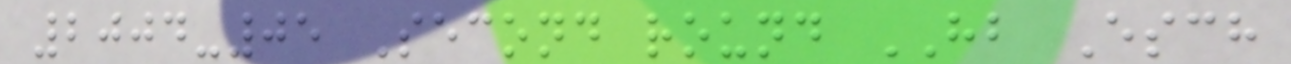2004-05 Second round HB Esch
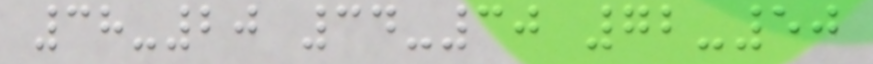38-20 34-30 72-50
